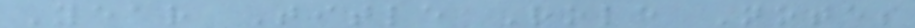Year Title Role Notes
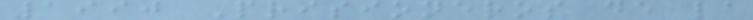1990 Prisioneros de la
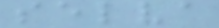selva
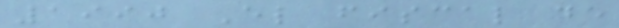1990 El fiscal de
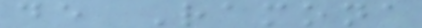de Ramona
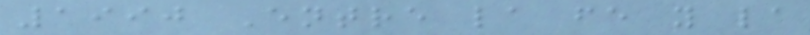1990 Entre la fe y la
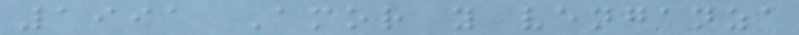1991 Amor y venganza
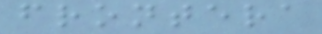frontera
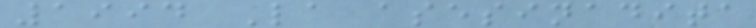1994 La asesinadita
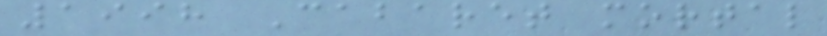1998 Cabaret mortal
